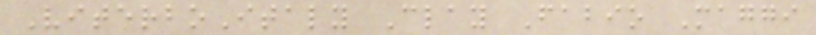ViterboItaly Clay Fabio Maggi
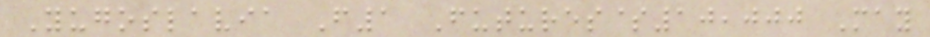Yugoslavia F1 Futures$10,000 May
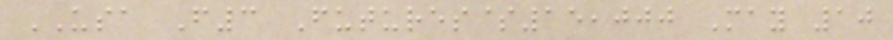USA F3 Futures$15,000 May 10
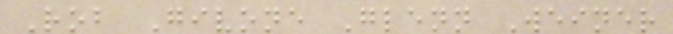Rob Givone Glenn Weiner
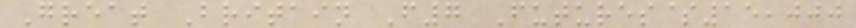Great Britain F7 Futures$15,000
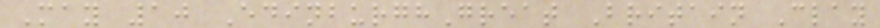May 10 EdinburghGreat Britain Clay
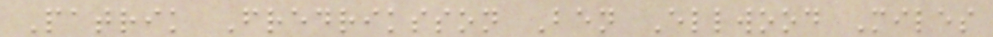Patrik Fredriksson Ben Ellwood Miles
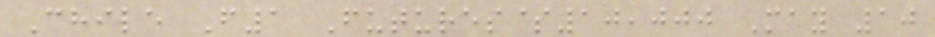Chile F1 Futures$10,000 May 10
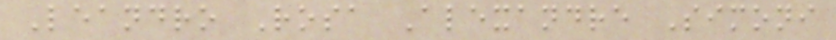Leandro Rosa Alexandre Simoni
